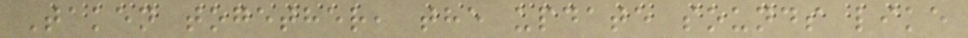Taken together, the update sounds like
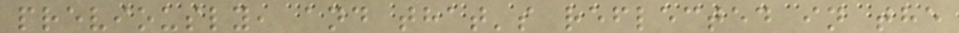previously, and that's reflected in the
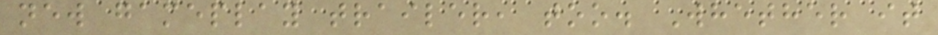new gameplay trailer, too. Whether it
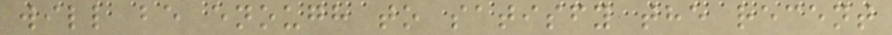will be enough to satisfy the recent
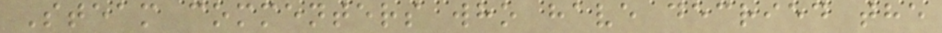Steam commenters who have decried the
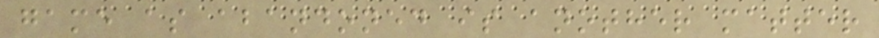game as abandoned is another matter
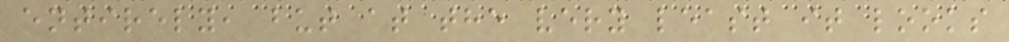entirely, but at the very least it looks
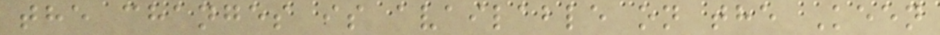the changes is available on the Keen
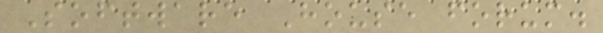Software House forum.
